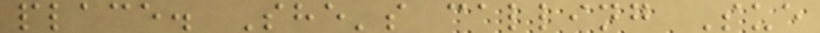place. She's calling Sue
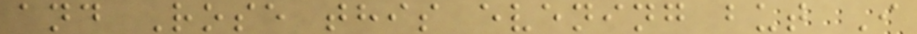and Rose this evening but I
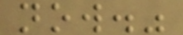now."
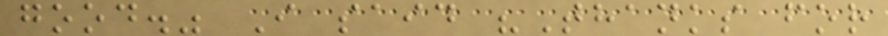good." I said "Thanks for
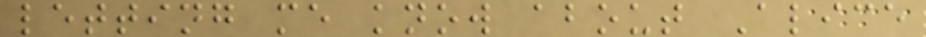letting me know about Alice
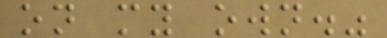on my own."
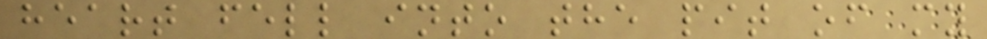heart fell into the pit of my
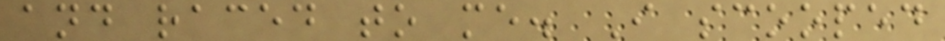and raced to me. I scooped
